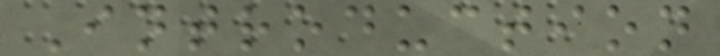Introduction
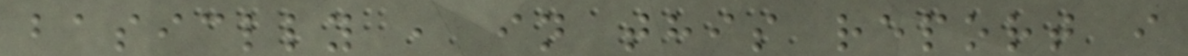basiclly , in this report i
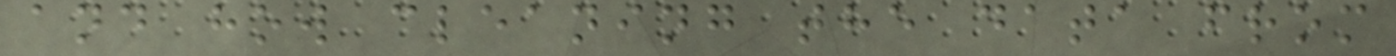and how cleaning the data from
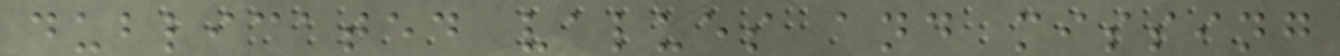dublicated values and missing
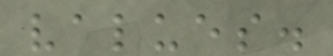values.
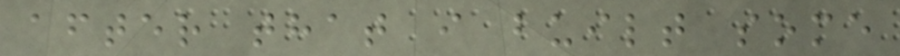after that i built some
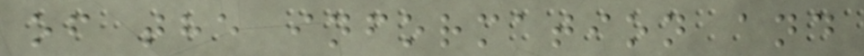of the information and
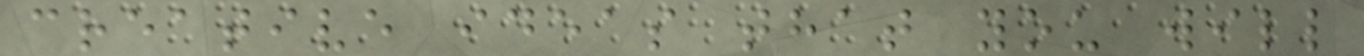creative ideas that you will
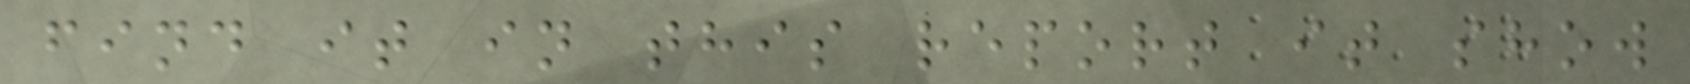find it in this report it show
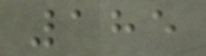185
